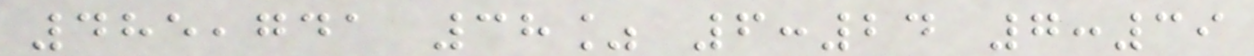485,741 38% 6:24 7:39
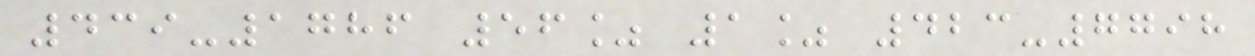439-1786 56% 1% 423-7798
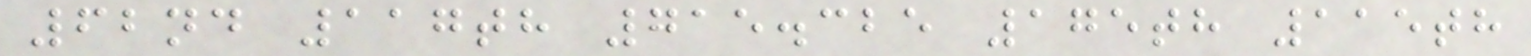62nd 117th 715.325 175th 115th
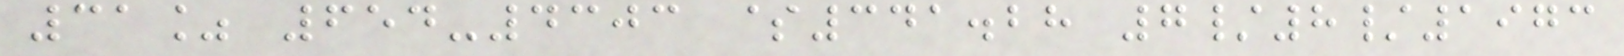31% 654-4303 $341.28 7/8/1973
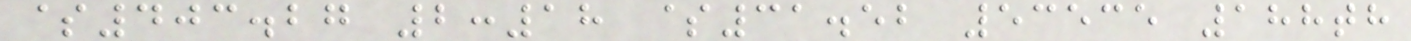$403.27 2:18 $31.52 53535 188th
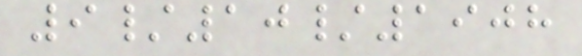9/10/1908
